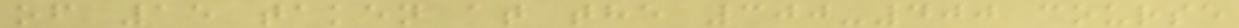of 15 taken at the 300-400 course
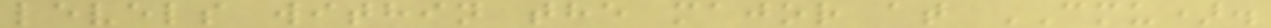levels within the major at CMU).
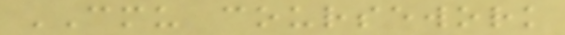CMU coursework
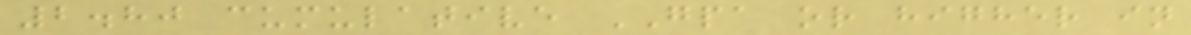2.80 cumulative GPA or higher in
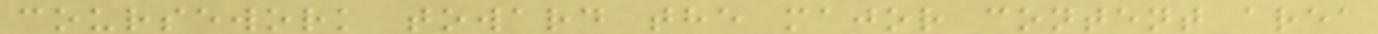coursework toward the major content area
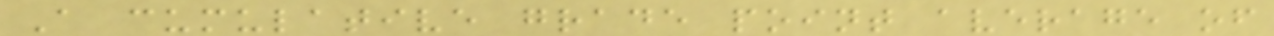A cumulative grade point average of
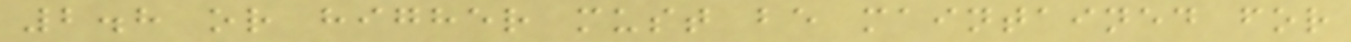2.8 or higher must be maintained for
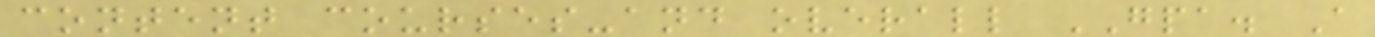content courses-and overall GPA. A
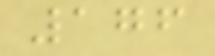176
